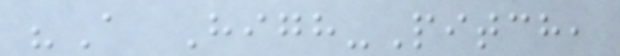"A High-Pitch,
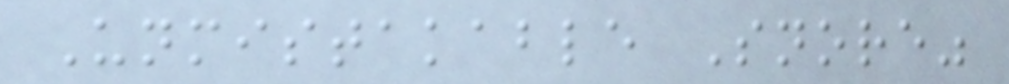Unmistakable Snore"
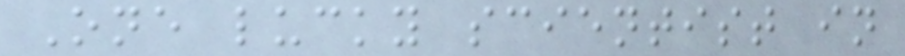One lucky scientist in
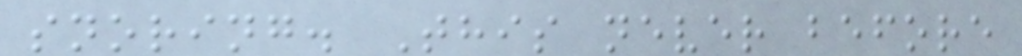snoring. This never before
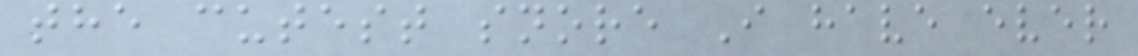the cutest snore I have ever
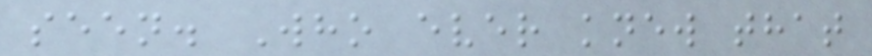seen. Who ever knew that
